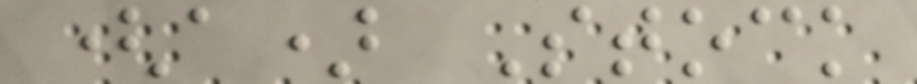(a) Stock
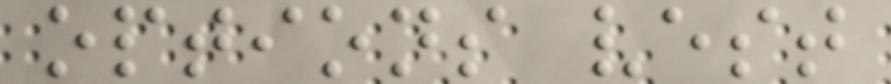options vest
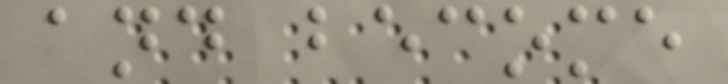and become
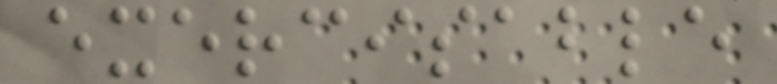exercisable
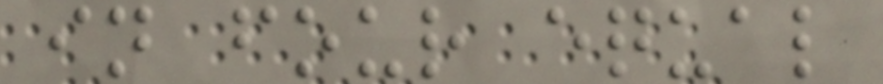in four equal
